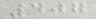407
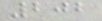202
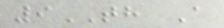9TH A
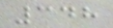348
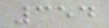354
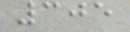305
